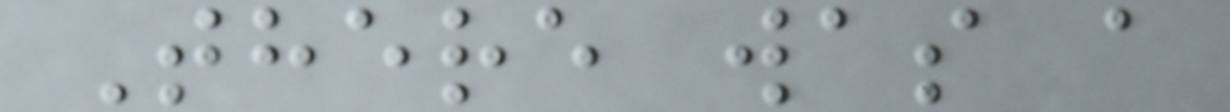There was a
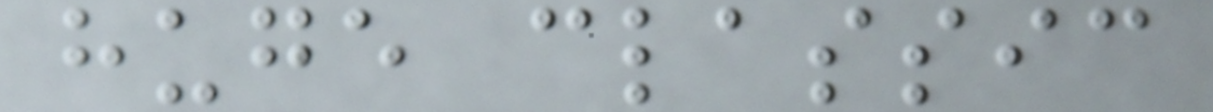huge classic
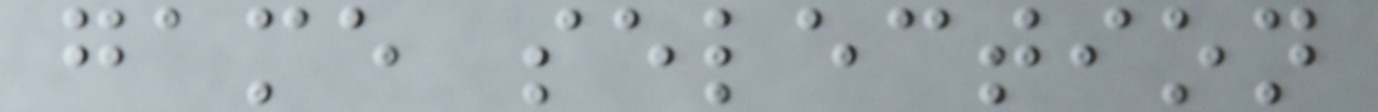game selection
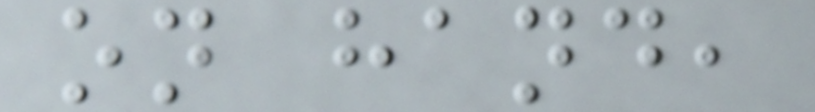on hand,
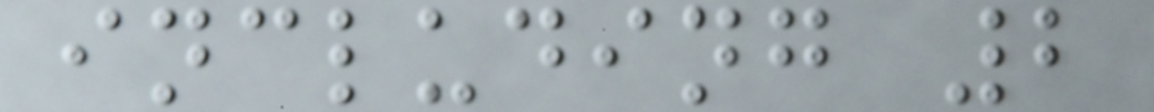including 2
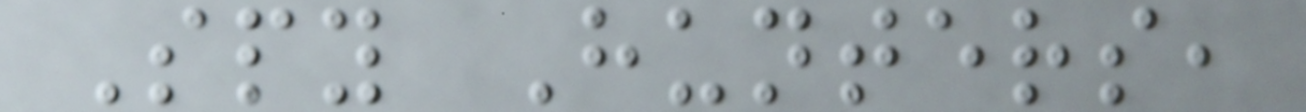Spy Hunters,
